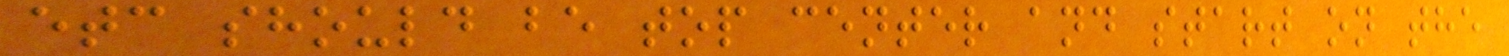etc should be top center and start on the
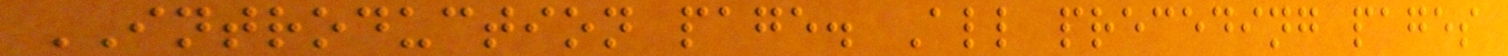INTRODUCTION page. All preceding pages
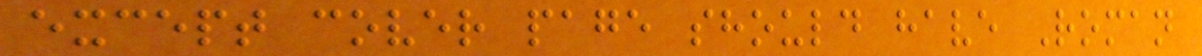except cover page should have Roman
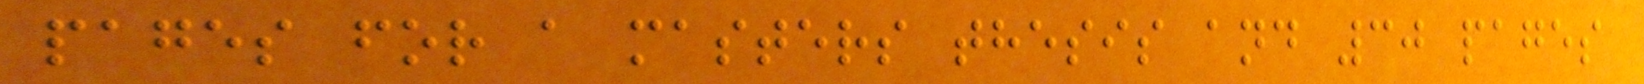pages for a masters thesis and 30 pages
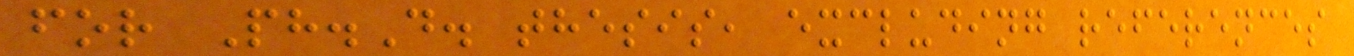for Ph.D. thesis, excluding references
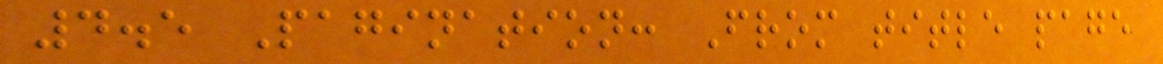4.5 Pagination: From title page
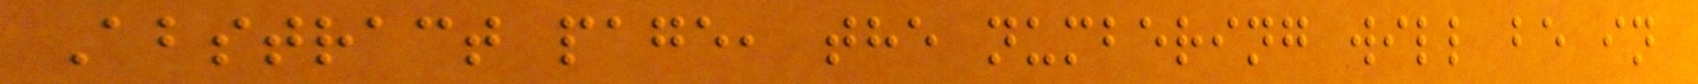Abstract page, the numbering will be in
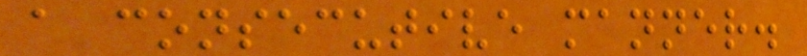a consecutive manner.
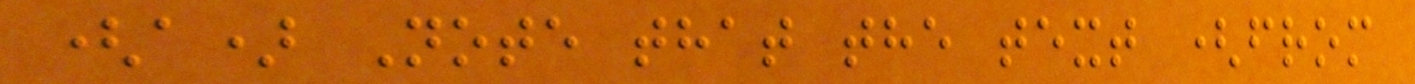(a) Note that the text (from
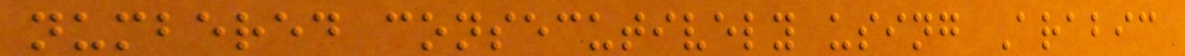numbered consecutively using Arabic
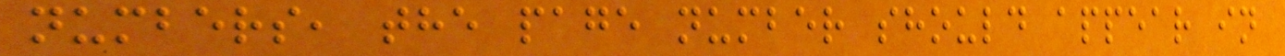numbers, the page number should appear in
